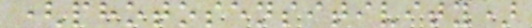(photosensitivity)
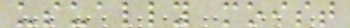usually moist
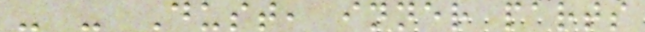- - Dust, inner parts
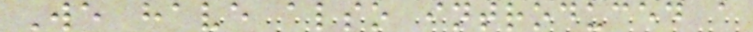We have also introduced a
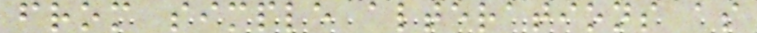from simple alterations as
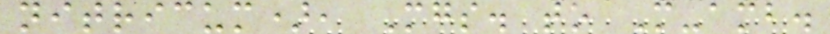nitricum), Mgs. to M-amb.
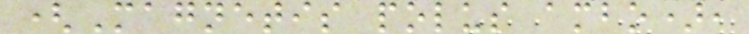(Magnetis polus ambo),
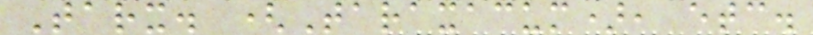Tarx. (Taraxacum), etc.
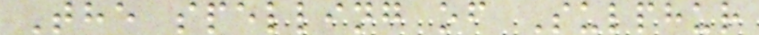The spelling of Sulphur
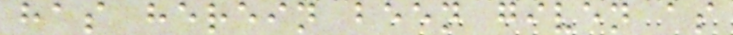has herein been given as
